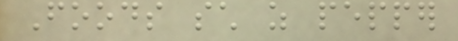Foods such as pepper
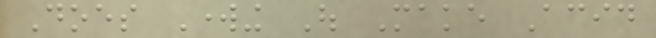Does Working Out Make Acid
